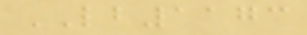LB1173
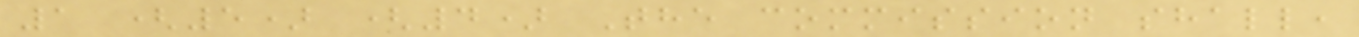1 (5) (4) The commission shall,
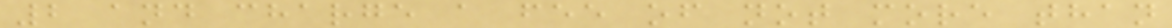2 and charge a fee of not more than
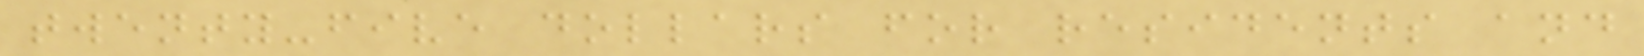twenty-five dollars for residents and
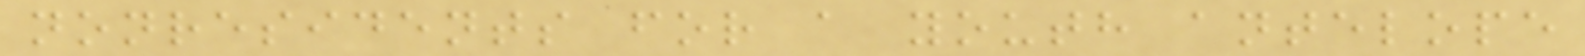nonresidents for a youth antelope
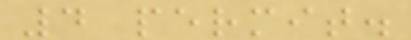4 permit.
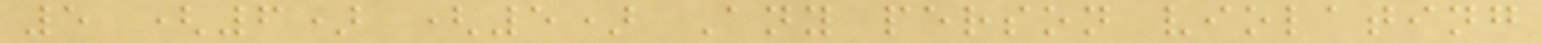5 (6) (5) Any person violating
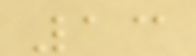13
